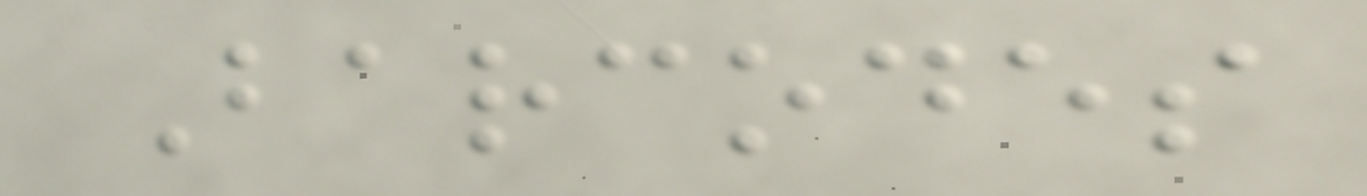Barcodes
